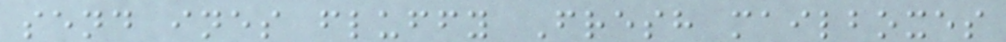send ines fluffy Fresh mailboxes
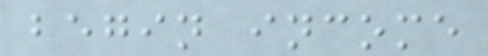begin income
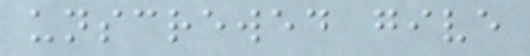unscrewed give
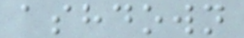ashdown
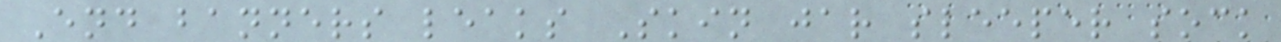End banners leaks Skin jar sleeper sock
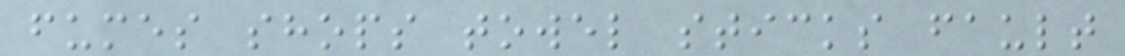fumes shops towel sticks fault
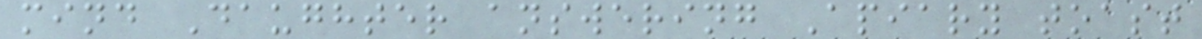mind Daughter answering Apiary toast
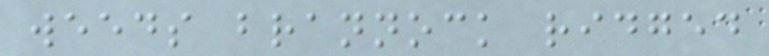weeds brannock ridged
